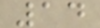14
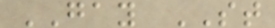GAY ST
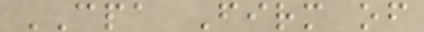CPA Firm of
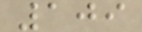109
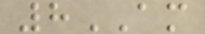8AM
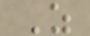Z
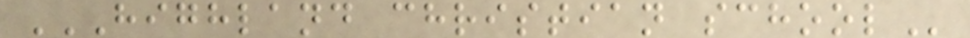HIGHLAND CHRISTIAN SCHOOL
